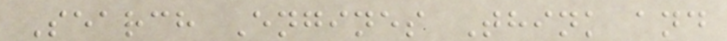Search Engines Think and
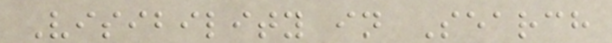Visibility in Search
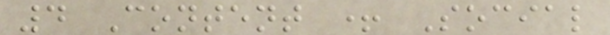4 Content + Social
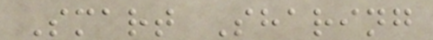Smart Sharing
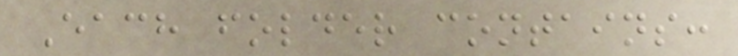Each folder contains:
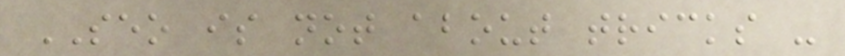SEO is not about tricks -
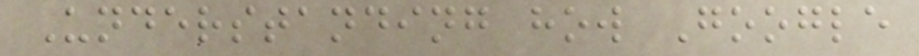Understanding how Google
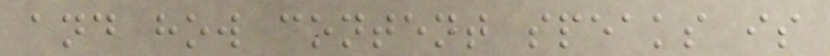and how content speaks is
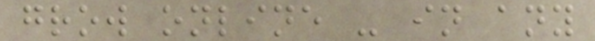grow online - in any
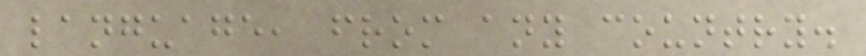language, from any country.
